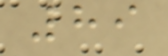89
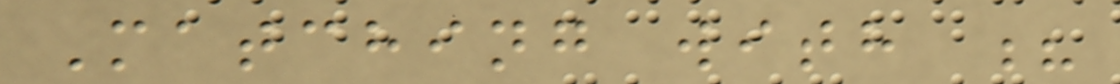Matching with ?
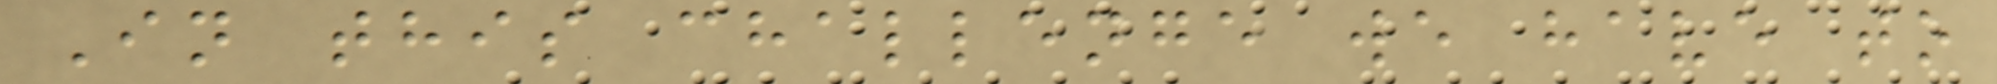In this challenge we have to
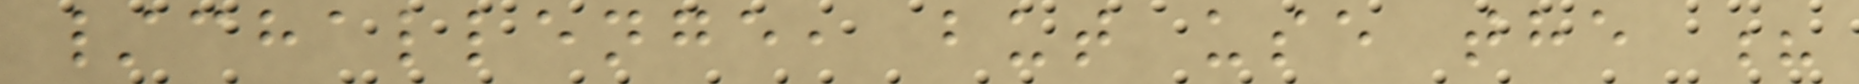/challenge, but use the ?
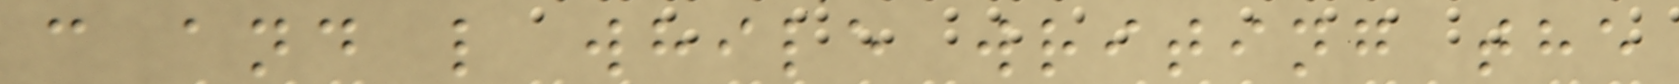c and l while writing the
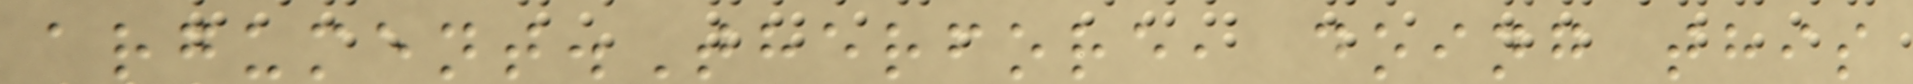argument.Therfore, doing this
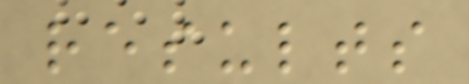results
